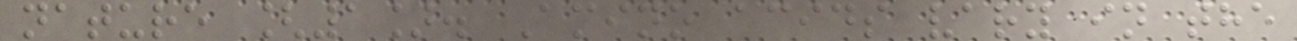nature [1]. Amino acids vary in the
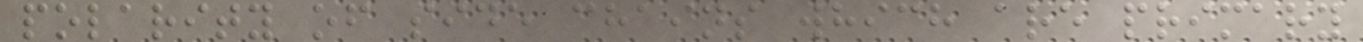polarity of side chains which are primary
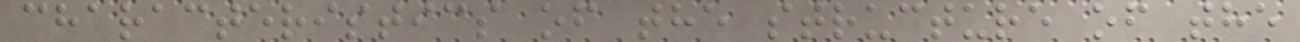characteristics of the structure of the
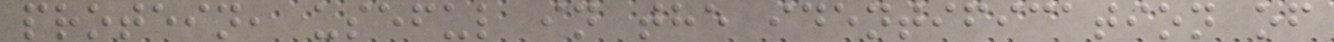protein, useful in the identification of
